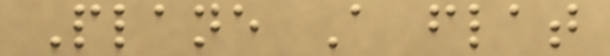Plane A flat
